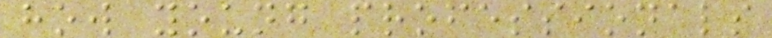how young professionals
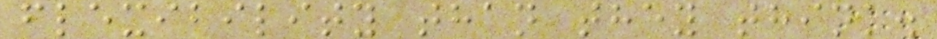flexibility than they think.
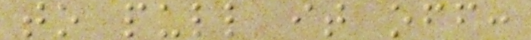to pull it off:
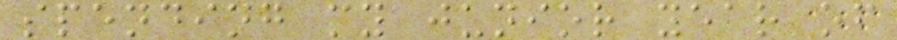spending my junior year of
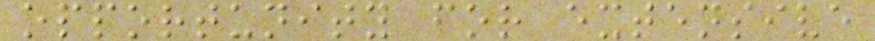opportunity for extensive
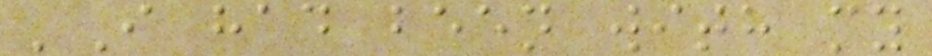'I had been with my
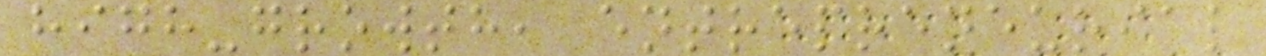high-growth, entrepreneurial
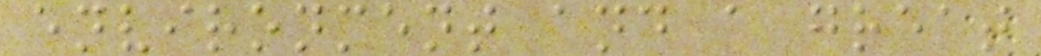environment and a great
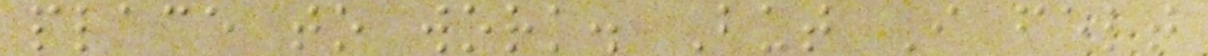place to work. But I felt
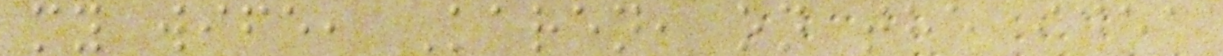my wife, Karen, on the idea
